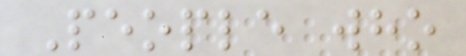People who
